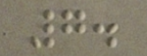7.
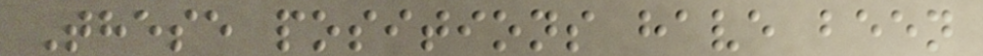These positions have been
